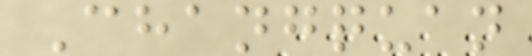Changquan
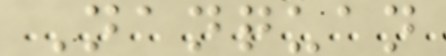Nanquan
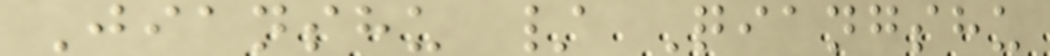Jianshu / Qiangshu
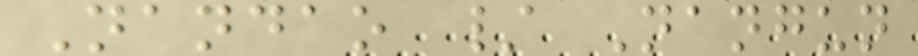Nandao / Nangun
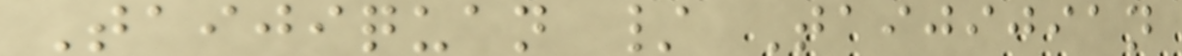Taijiquan / Taijijian
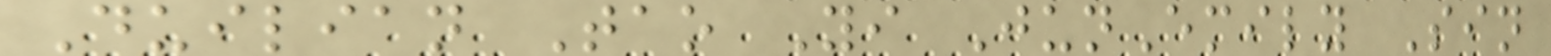Duilian Tao Yi JunEmily Sin
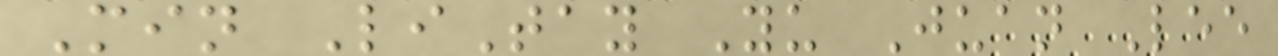Min LiTay Yu Juan Lee
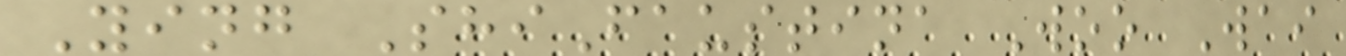Ying ShiFaustina Woo Wai
